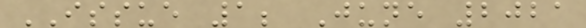ISSUE 1; June 2021
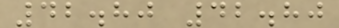42.80 42.80
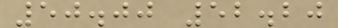50.00 52.20
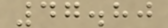47.80
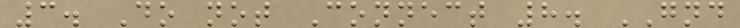3. Do not Connect 8. GND
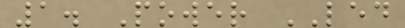1. Power LED
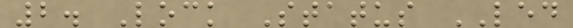2. Lock Status LED
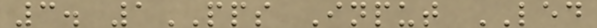3. 1PPS Input LED
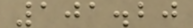101.20
